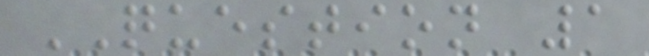QUESTION 1
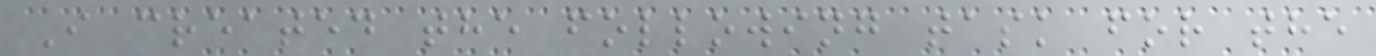I created the following task for the
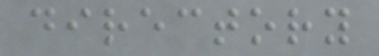directory
